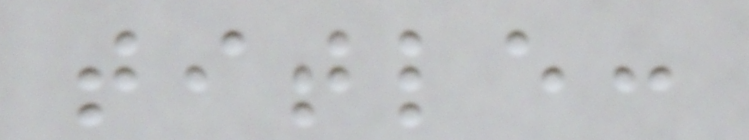title:
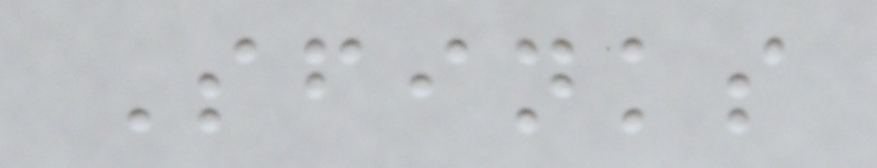Sfinks
